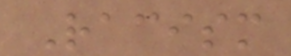Racism
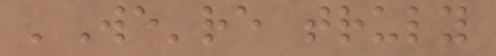'We're truly
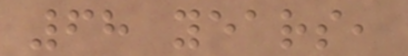68 years,
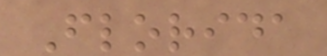Florida
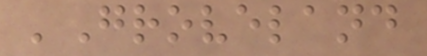'Groveland
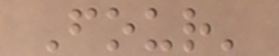Four'
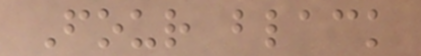Four black
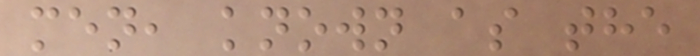men, known as the
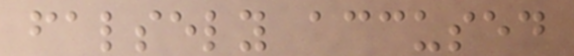falsely accused
